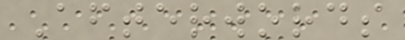Afterwords
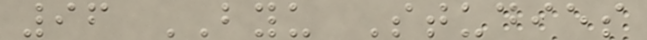96 BYU Studies
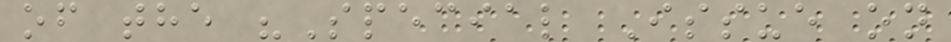of the "Special Issue on
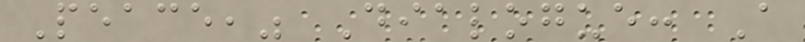Peace," Dialogue: A
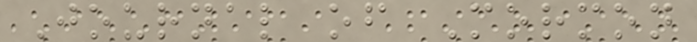Journal of Mormon
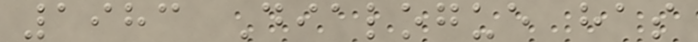1983 Dialogue has
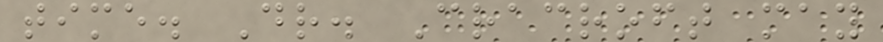time. Dr. Cracroft may
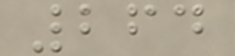264
